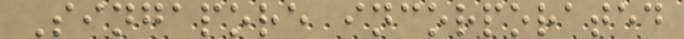Singapore incorporated
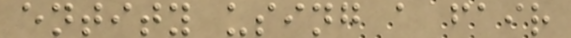entity using a fair
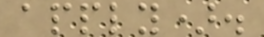apply).
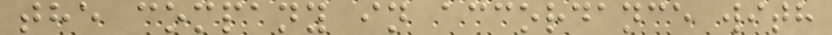the company in accordance with
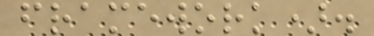framework).
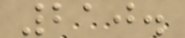210.
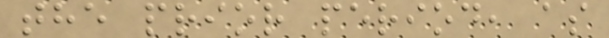the prior period, as
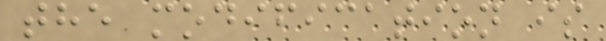the modification is
